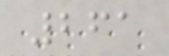261
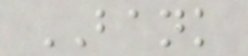BANK
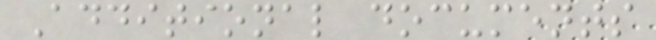Additional documents
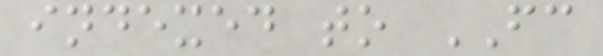indexed to FC
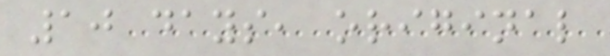10 days, original
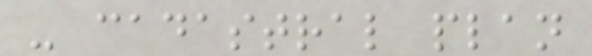- cadastral plan
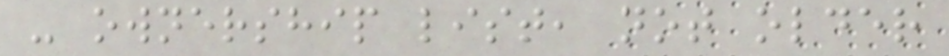- ownership list, not older
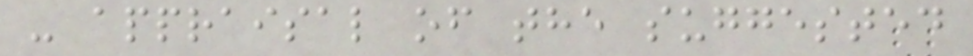- appraisal of the suggested
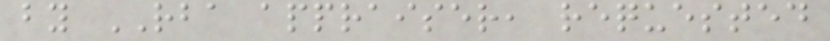by RBA appraiser, requested
